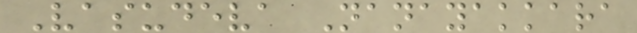Vasudeva Nanayakkara
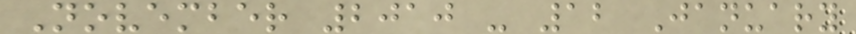November 2010 - 12 January
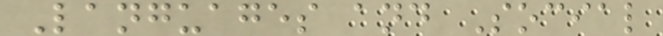Languages and Social
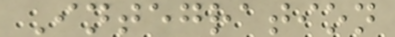Integration
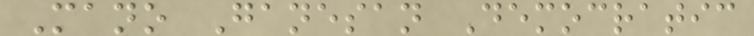Mano Ganesan Democratic
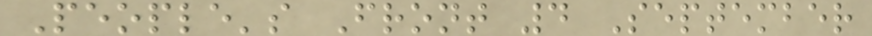People's Front 4 September
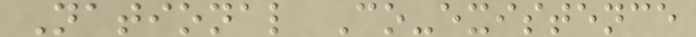National Co-existence
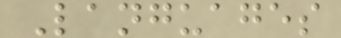Languages
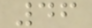46
